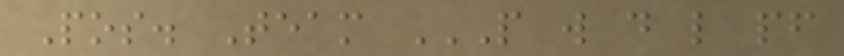Pos. Team P W D L PF
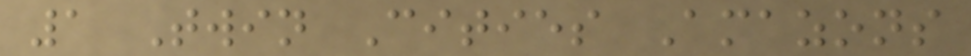1 Twin Cities Amazons
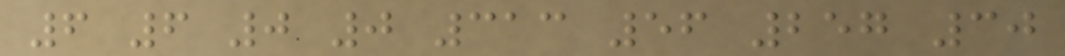6 6 0 0 313 56 257 30
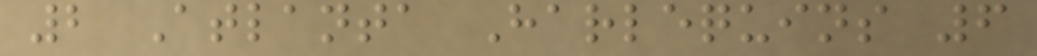2 Atlanta Harlequins 6
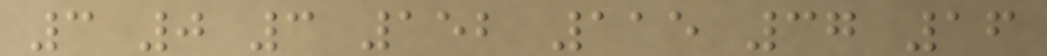3 0 3 152 115 37 16
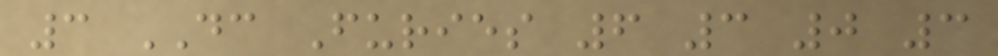3 DC Furies 6 3 0 3
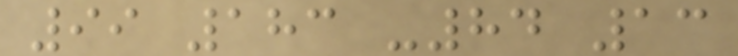99 183 -84 13
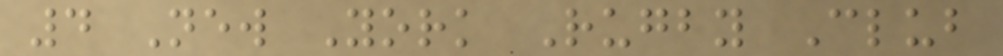4 New York Rugby Club
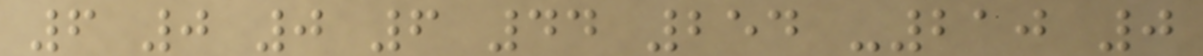6 0 0 6 44 254 -210 0
